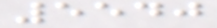5540
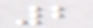2
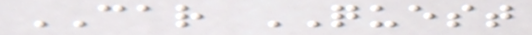CAR QUEST
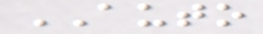AUTO
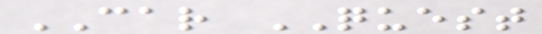CAR QUEST
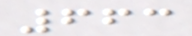663
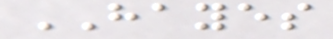HAYES
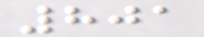801
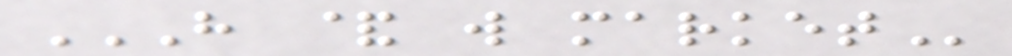H & W MARKET
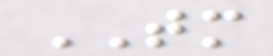TM
